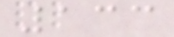133
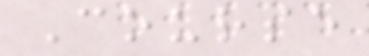Course
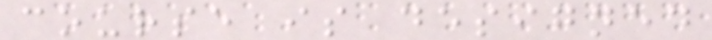course is designed
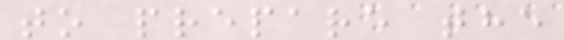to prepare the
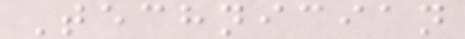Technician
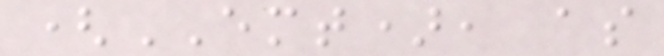(EMT), as
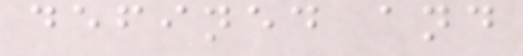defined and
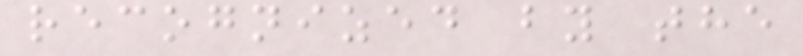recognized by the
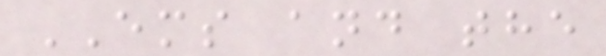EMS and the
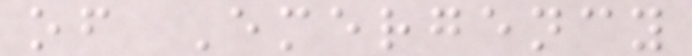of Emergency
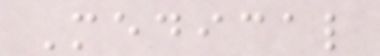Medical
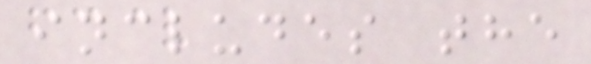includes the
